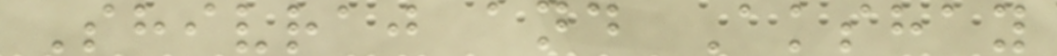Shivraj and Akshay
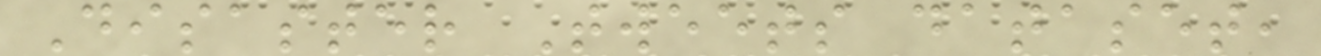Disaster Tweets dataset,
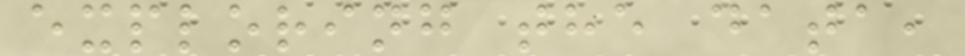exploring the data,
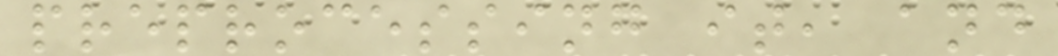preprocessing it, and
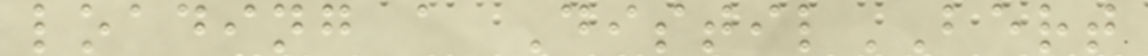loading a DistilBERT
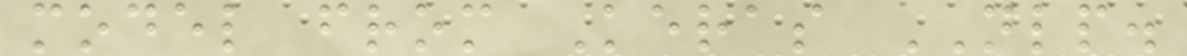model from Keras NLP.
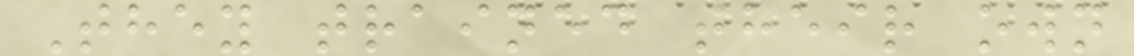They trained their own
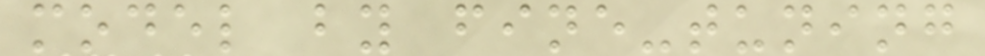model by fine-tuning
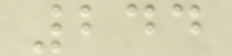244
